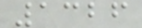1326
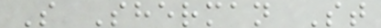S Sherman St
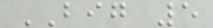BIG 5
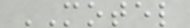MOTEL
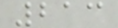213
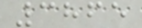3865
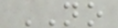NO
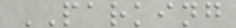PARKING
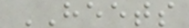HEETS
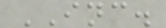INC.
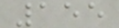155
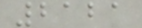2121
